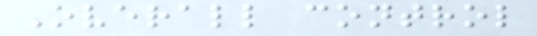Overall control
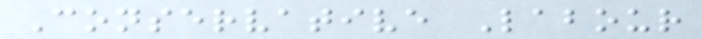Conservative Labour
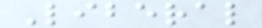Liberal
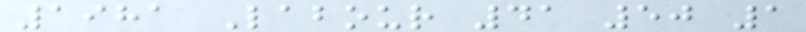1981 Labour 41 50 1
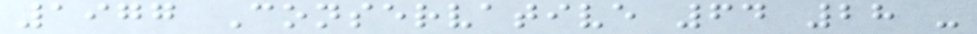1977 Conservative 64 28 -
